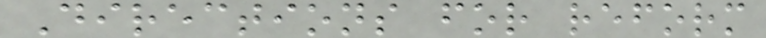Directions for reform
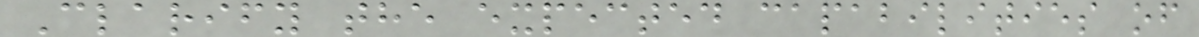Clarify the expected capabilities of
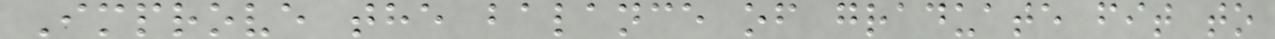Improve the balance of graduate fit to
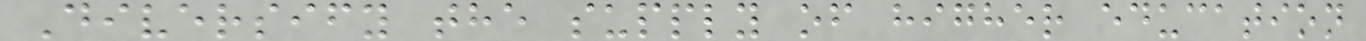Diversify the supply of higher education
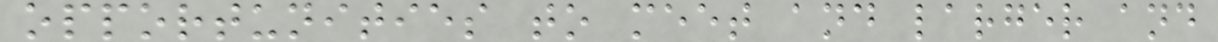opportunities to meet and larger and
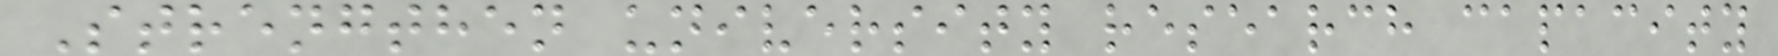Strengthen university research capacity
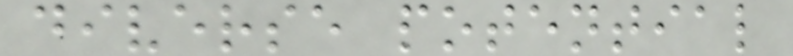diverse potential
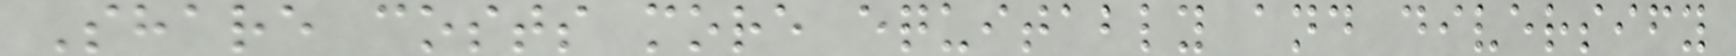Share costs more equitably and diversify
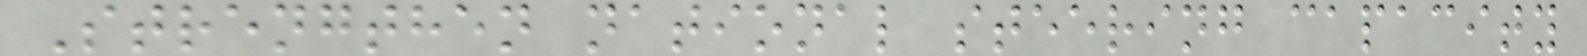Strengthen national steering capacity
